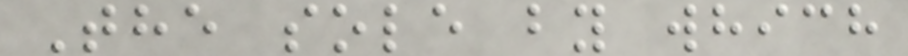The sole by which
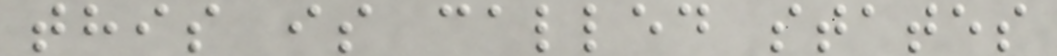this is called states
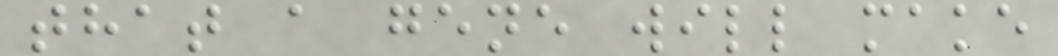that a gene will make
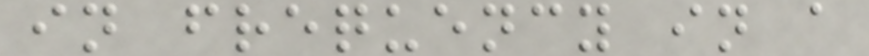in frequency in a
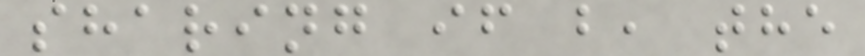sharing if b, the
